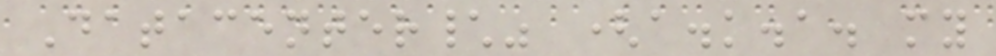Datacenter\" (a.k.a. my
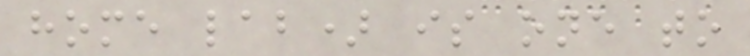home lab) is one to
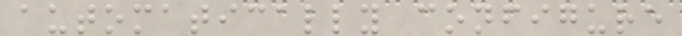automatically configure
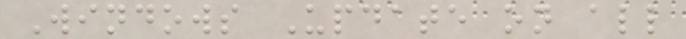Windows Update on all
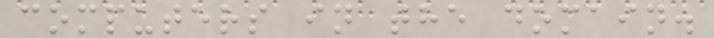computers in the domain.
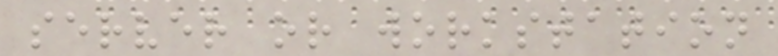server or workstation
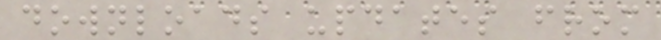downloads updates from
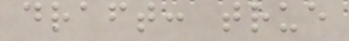draft: true
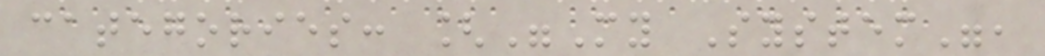categories: ["My System",
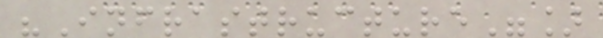"Infrastructure"]
